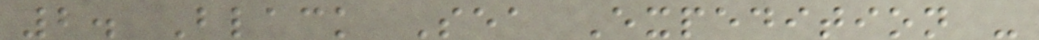2. Black Sea Expedition -
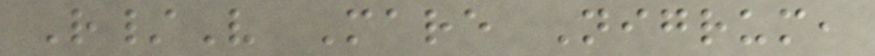R/V Mare Nigrum,
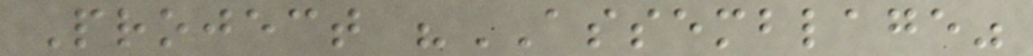Project "ASSEMBLAGE"
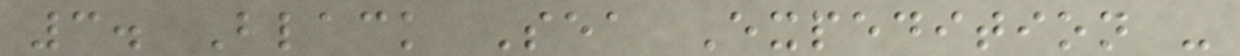3. Black Sea Expedition -
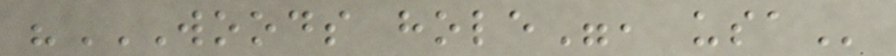"WOODS HOLE", USA
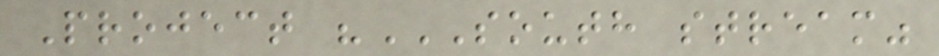Project "SOUTH STREAM"
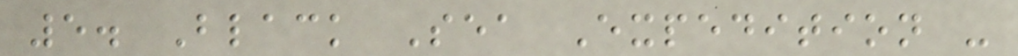5. Black Sea Expedition -
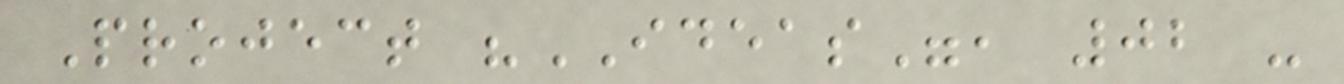Project "IDEAS", 02 -
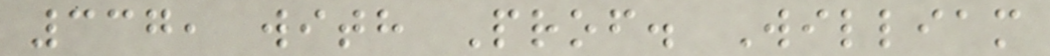337, with Prof. William
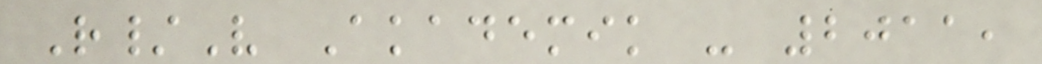R/V Akademik - 2011,
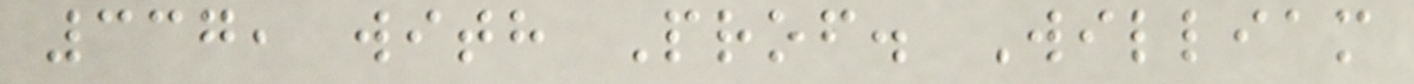337, with Prof. William
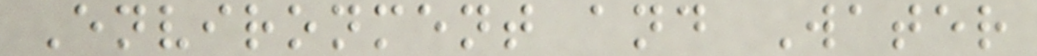Environment and Water
